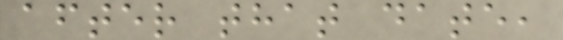after that date,
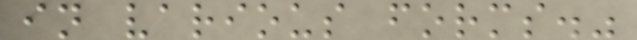in various forms."
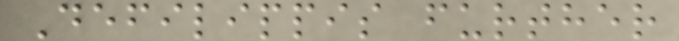Defilippis further
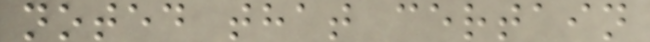noted that certain
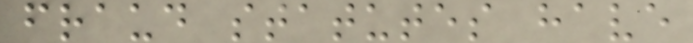fraud statutes have
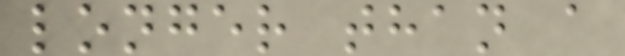longer than a
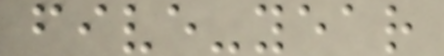five-year
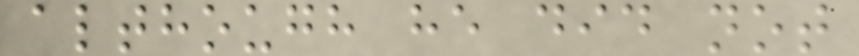although he did not
